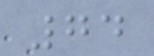74
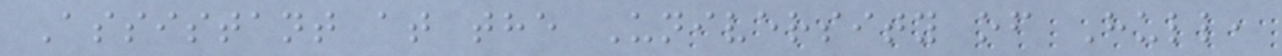Assistant at the University of Hull,
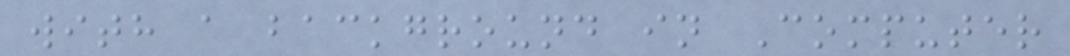with a background in Computer
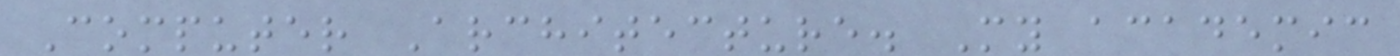Computer Architecture. My academic
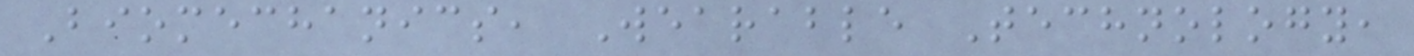Biomechanics, Wearable Technology,
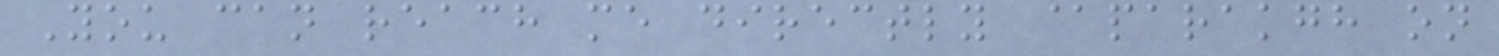You can reach me directly @parakgh on
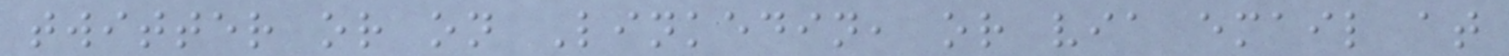twitter or on Linkedin, or via email at
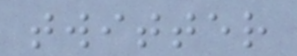twitter
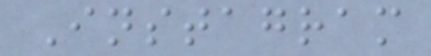Instagram
